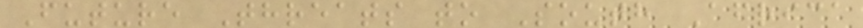Future Threats to South Africa
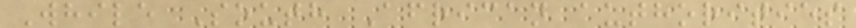While South African authorities
